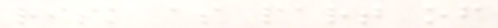risk as part of
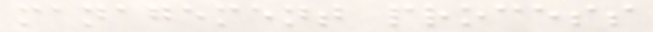management process
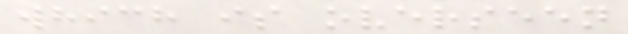which is overseen
